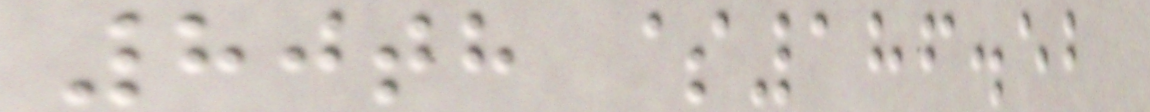80th $186.52
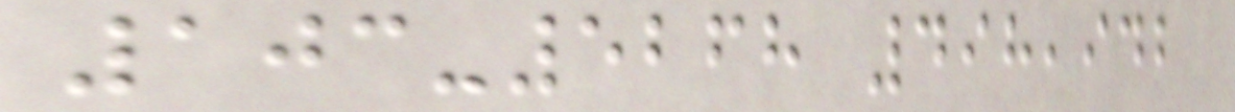103-5268 498,942
